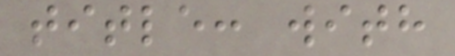title: with
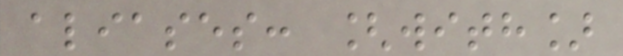aliases: [with]
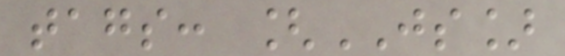tags: [JS]
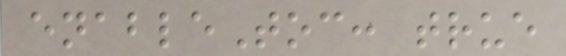enableToc: true
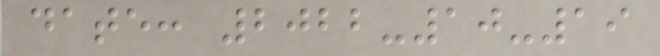date: 2022-10-19
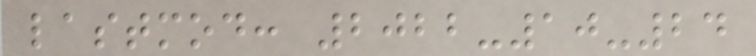lastmod: 2022-10-24
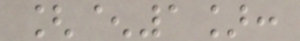[^1]:
